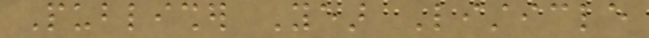Publisher Year Listicle
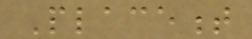Placement
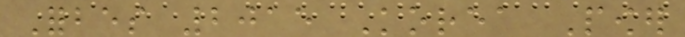Forbes 2015 Korea Power
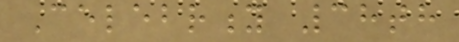Celebrity 38th
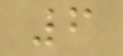6
